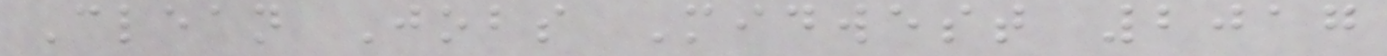Clean Jobs Midwest 2017
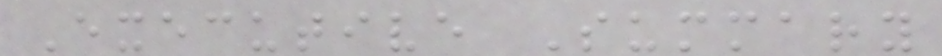Executive Summary
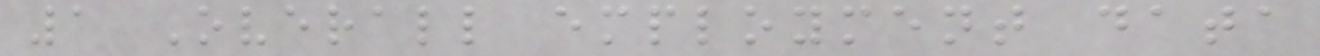1 Overall employment data
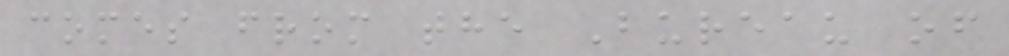comes from the Bureau of
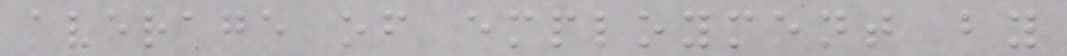average of employment by
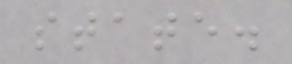state.
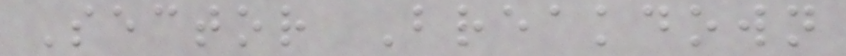Sector Breakdown
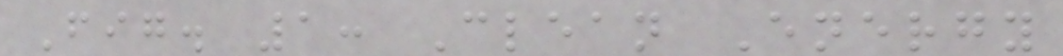Fig. 1: Clean Energy
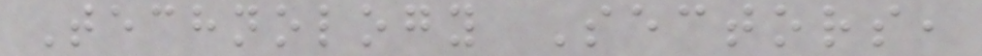Technology Sectors,
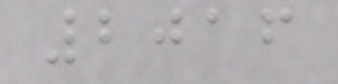2016
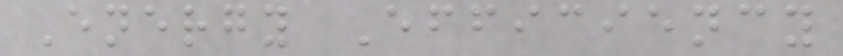Energy Efficiency
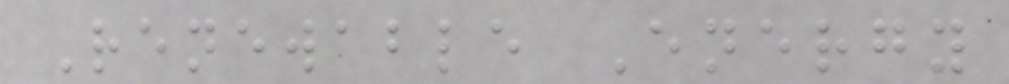Renewable Energy
